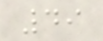49
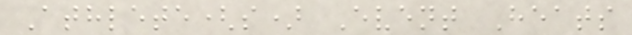Athlete(s) Event Heats
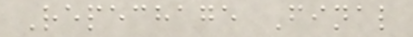Repechage Final
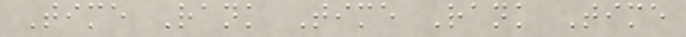Time Rank Time Rank Time
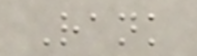Rank
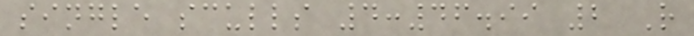single sculls 4:46.99 2 R
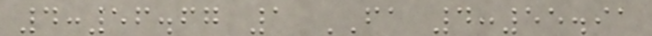4:56.67 1 FA 4:55.91
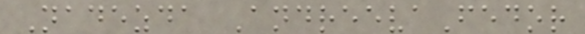Nadezda AndreevaFedor
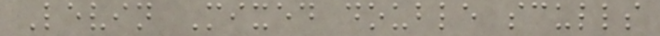Levin Mixed double sculls
